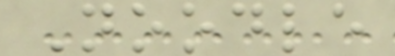Noodle
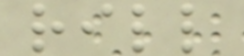rill
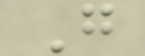G
